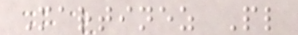Martinez Pl
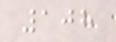108
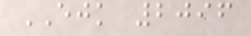EJK 2096
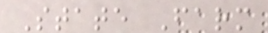State Farm
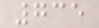735
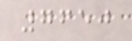7650
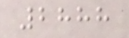2888
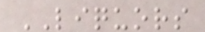LIQUORS
